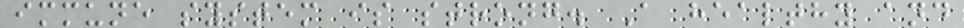immune system is strong. A healthy and
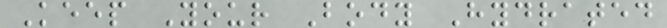Keep Your Body Hydrated
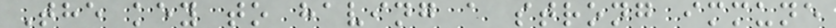The key to having a strong immune
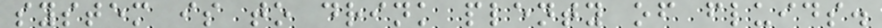system is to drink plenty of fluids.
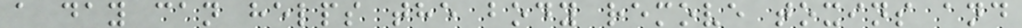a day can helps the body remove toxins and
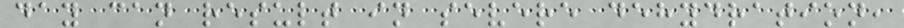day can result in severe dehydration,
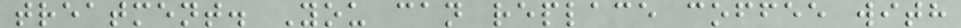treatment. You can replace coffee with
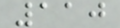110
